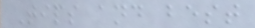Tips and best
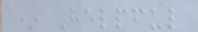* Helpful
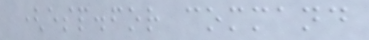(esp.for command
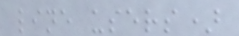line users)
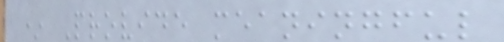* Provide meaningful
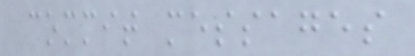commit messages
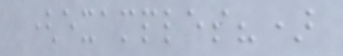(examples?)
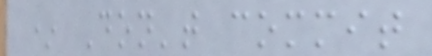* Don't commit
